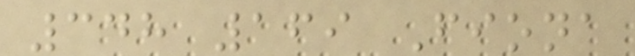348 169 Fiona
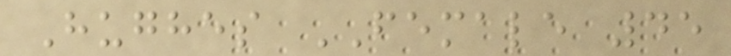Hughes FEMALE 45
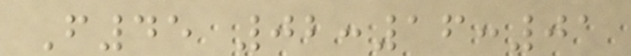F45 02:16:01
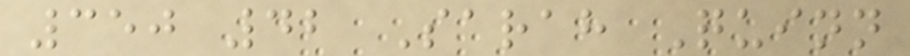350 42 Sarah Quinn
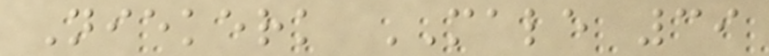Niekerk MALE 39
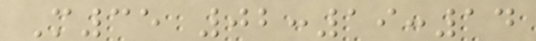M35 02:19:14
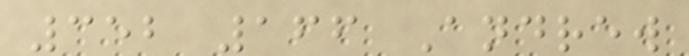352 166 Andrew
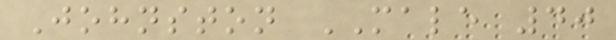Johnston MALE 40
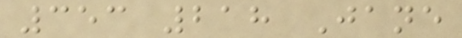353 218 Jane
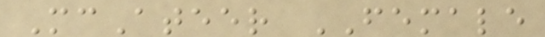McAteer FEMALE
